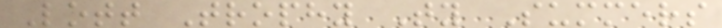Lott Trophy Ty Summers
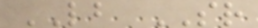LB SR
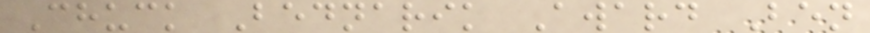Chuck Bednarik Award Ben
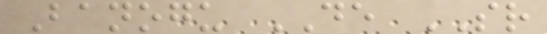Banogu DE SR
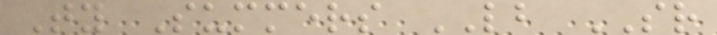Ty Summers LB SR
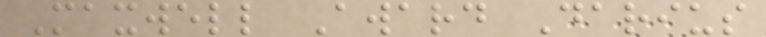Maxwell Award Darius
